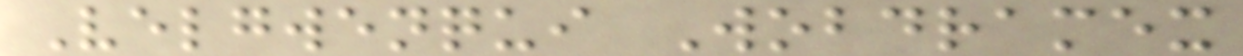Velgwenqui Wobdramex
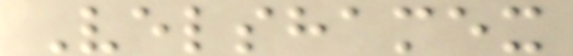Velshamex
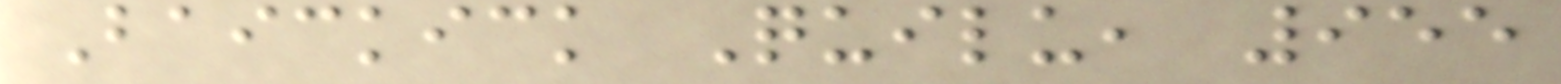Baickick Quilu, 955
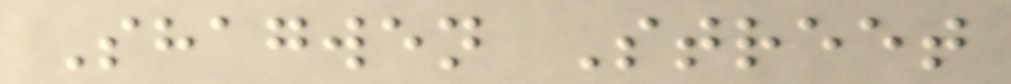Shagwen Street
